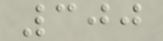300
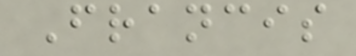Francis
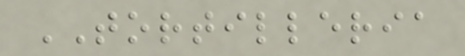TORTILLERIA
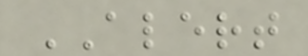ALERT
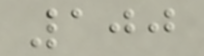100
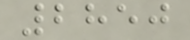2850
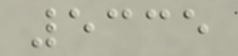5335
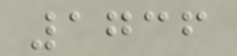1736
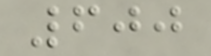600
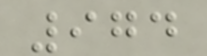974
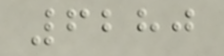6280
